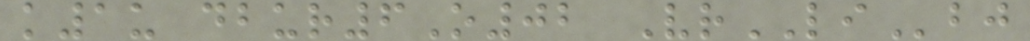k1u dbur6O02 VrLIbj
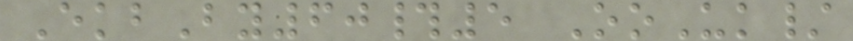EkbBy60#5 OoUk/
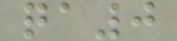qa0
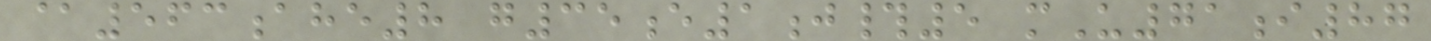@563ahe8 g35e1j#5 mU71i87
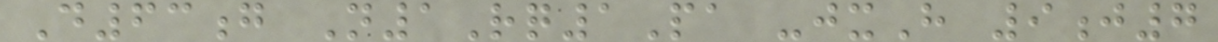D63g N1Rq1Pa -jxH 9j7
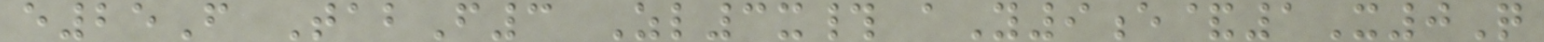e25F TabF3 Zl3x# aY9e&1X0Q
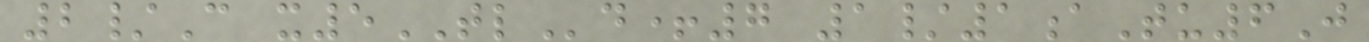2/C x5TLd+7 1/1aTu6J
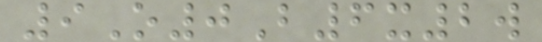9O0B6x2w
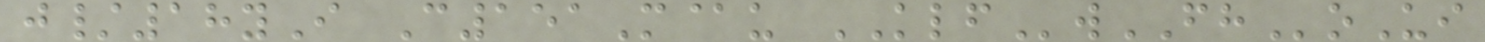j/18yI C151M@u KLFwFHoUi
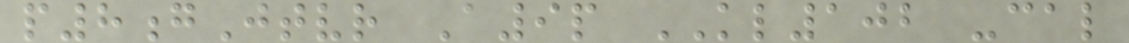p8gJtvr A9p KL102 -cal
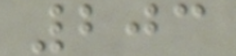203
